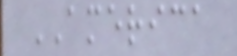AMERICA
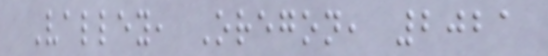Valley, Oregon, 2021
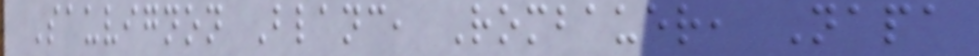Sauvignon Blanc, Rombauer, Napa
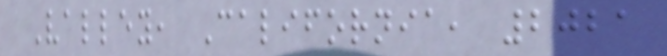Valley, California, 2021
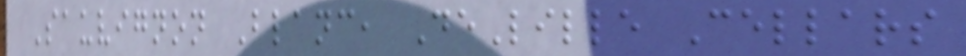Sauvignon Blanc, DeLille Cellars
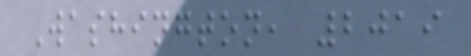Washington, 2019
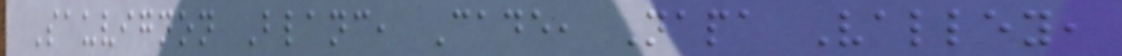Sauvignon Blanc, Cade, Napa Valley,
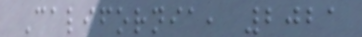California, 2021
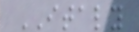ITALY
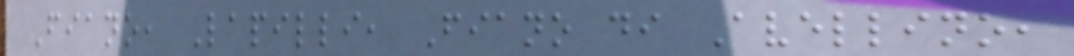Fiano, Lapilli, Fiano di Avellino,
